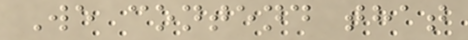We contend that
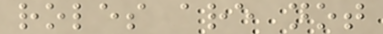roles are not
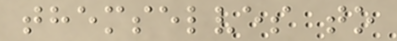themselves to
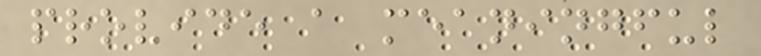provide a meaningful
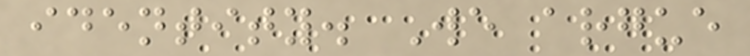identity. We argue
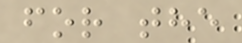for the
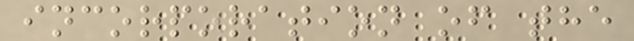incorporation of the
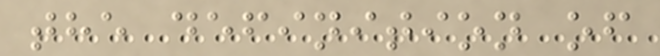the definition of
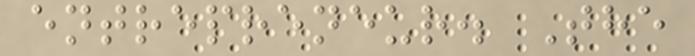entrepreneur. The
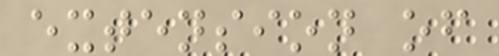extension of
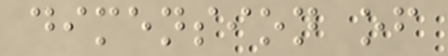dimension of
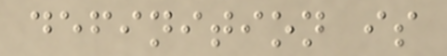definition is
